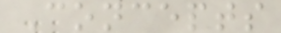Concepts
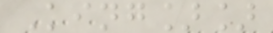King]]
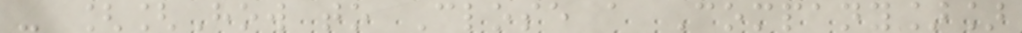- [[How to Close a Company]]
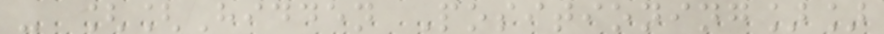- [[Hidden Positioning]]
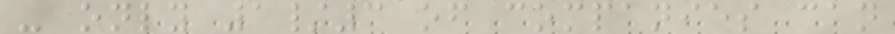- only 1/3 of companies can
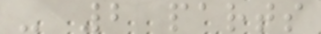- 2 parts
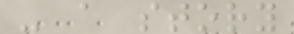- a story
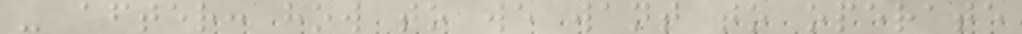- after: how to we want to operate
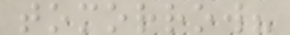tomorrow?
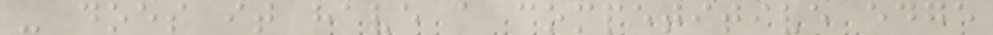- does it have a competitive edge
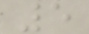5
